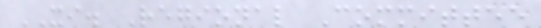XI. Regional Committee
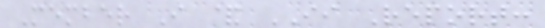Member I & II Report:
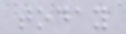today
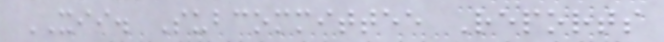XII. Subcommittee Reports
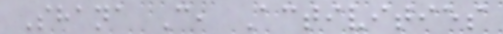Shana C, Activities
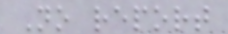No report
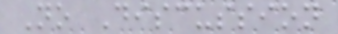No Discussion
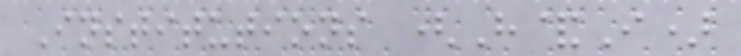Institutions (H&I)
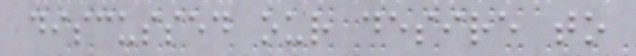discussed our desire to
